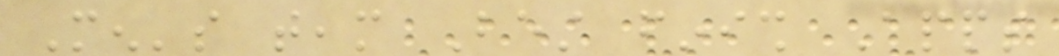Men's team Best finish Apps
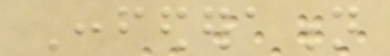Confederation
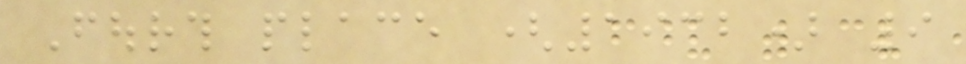Fourth place (1932) 9
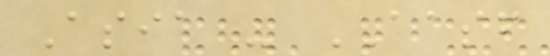Asia - AASF
